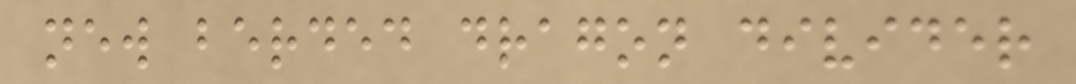new berded dragon divider
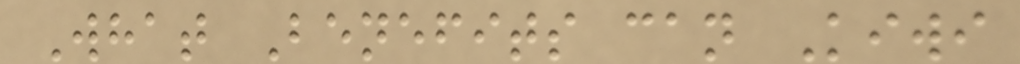What Benefits can Kiwi
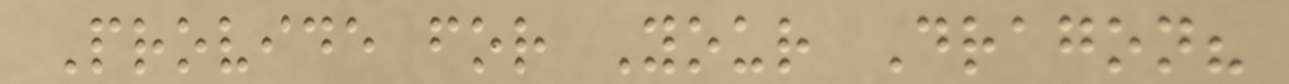Provide for Your Dragon?
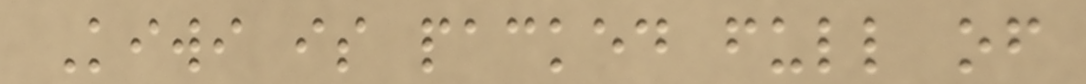Kiwi is packed full of
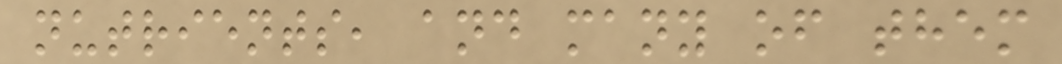nutrients, and many of them
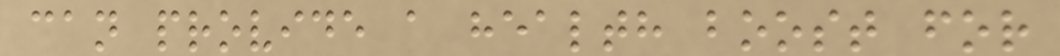can provide a health boost for
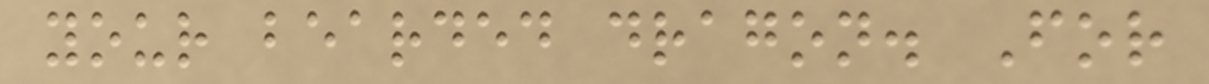your bearded dragon. For
